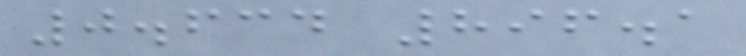0.634 896.1
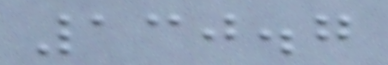130.7
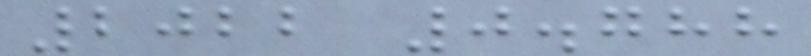2022 0.788
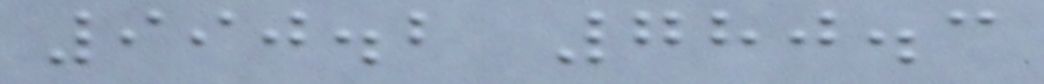990.2 780.3
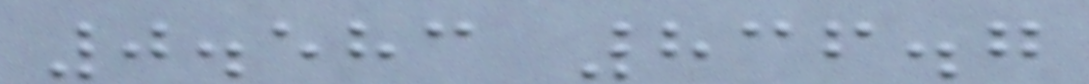0.583 836.7
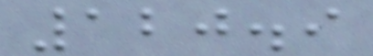120.9
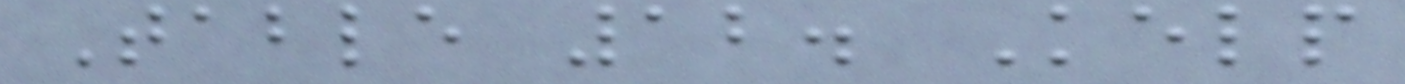Table 12. Kelp
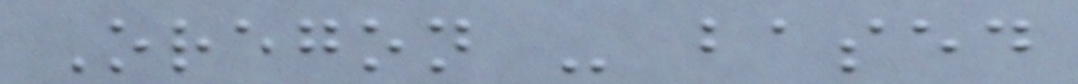Oregon - based
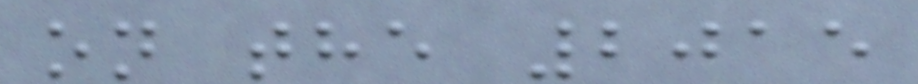on the 2015
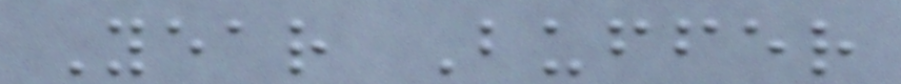Year Buffer
